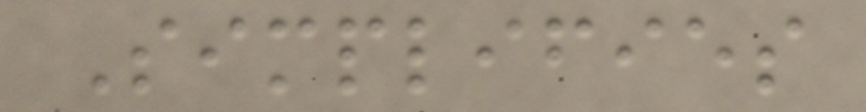Simplifies
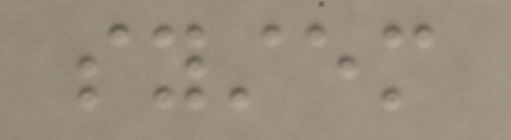system
